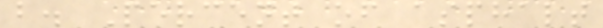b. Percent of asphalt
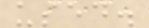used.
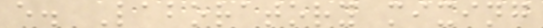e. Laboratory mixing
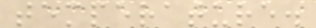temperature.
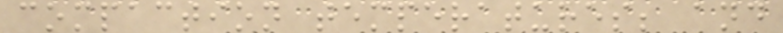compaction temperatures; and
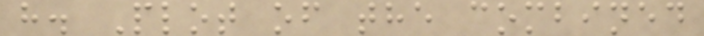h. Plot of the combined
